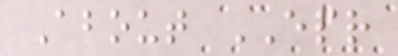About EPR
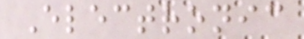Electronic
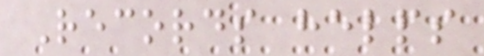Records helps
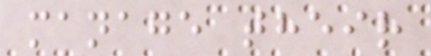manage their
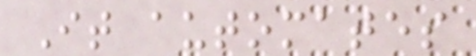It automates
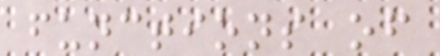functions of
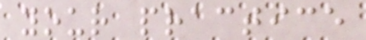your practice
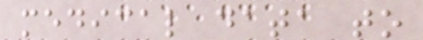medical data to
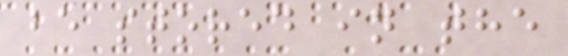be stored in the
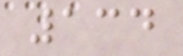134
